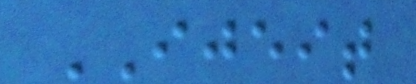IJEIT
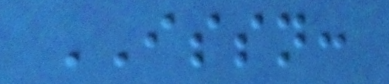ISSN:
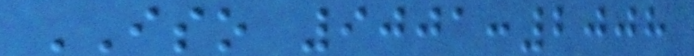ISO 9001:2008
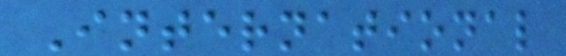International
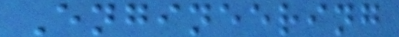Engineering
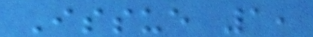Issue 1,
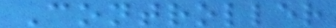Controller
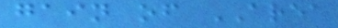gain of AREA
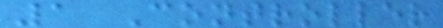1 Controller
